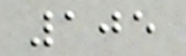105
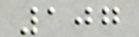107
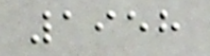1958
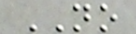NO
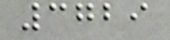3729
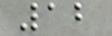12
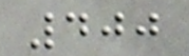400
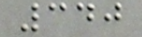340
